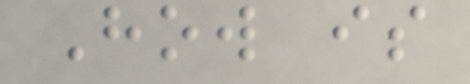How is
